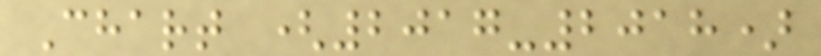Chart (2017-2018)
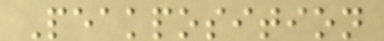Peakposition
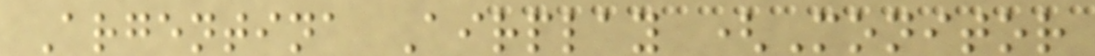Argentina Airplay (Monitor
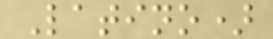Latino)
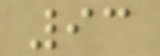93
